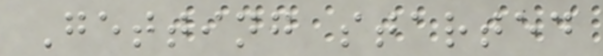Getting started
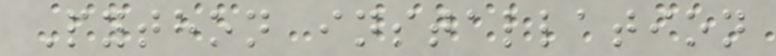Python installation
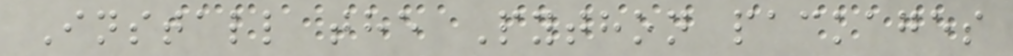Install the Python packages
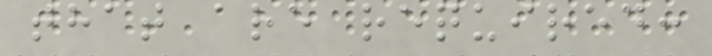that are required:
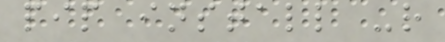pip install -r
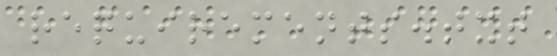requirements.txt
